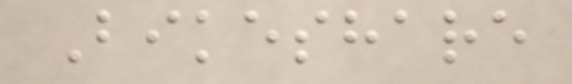Bikeshare
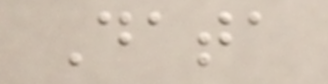Data
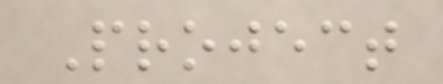Project
